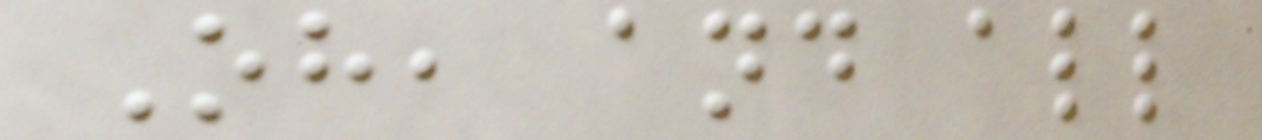Oh, and all
